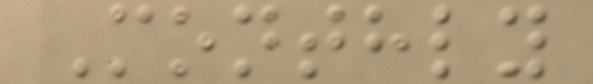Monthly
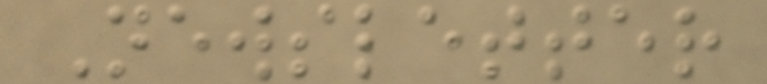Newsletter
